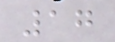17
